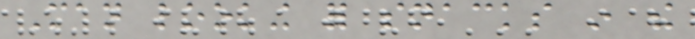Man looking for snacks in the
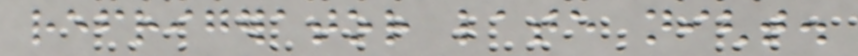refrigerator late night.
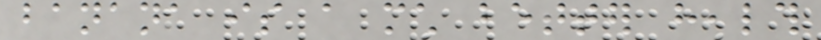banana is a much better health
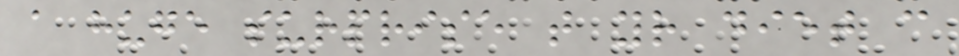a huge surprise that your diet can
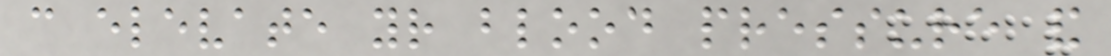can elevate your blood pressure and
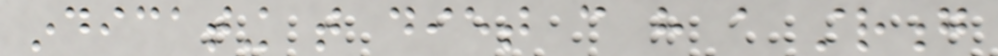indicating that diet can have a strong
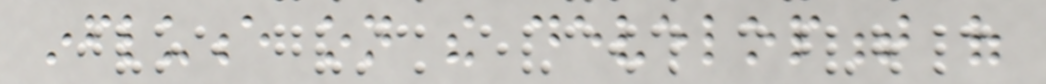influence on the development of
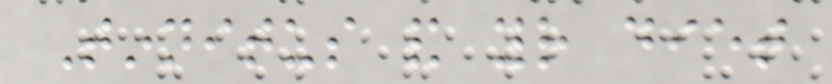Tinnitus and your diet
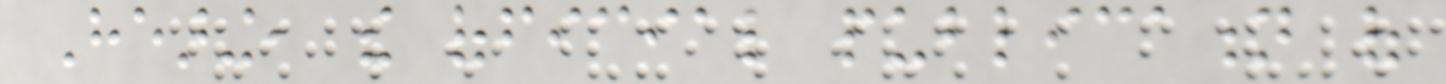Hearing, the official publication of
